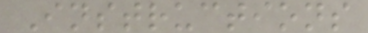Instructions
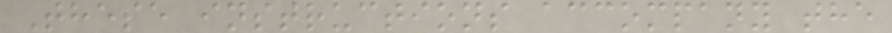These instructions accompany the
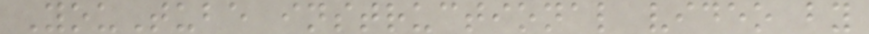YouTube instructional video by
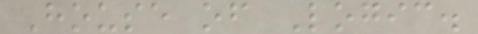House of Logic.
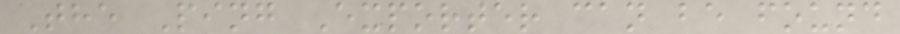The Ping Exporter can be found
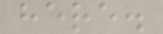here.
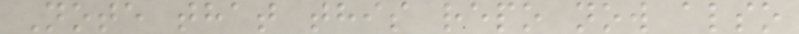Note that this repo now also
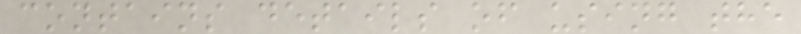contains details of using the
